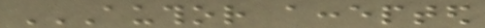AUTHOR ACCEPTED
